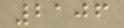2106
